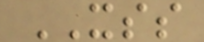XSS
